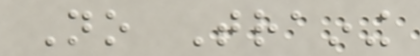No Training
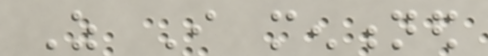As I mentioned
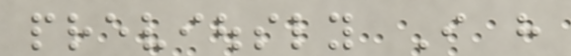previously I have
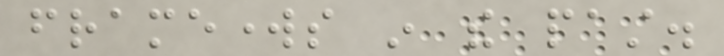frameworks in the past.
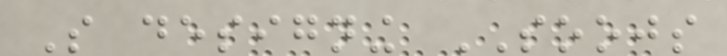So designing SOOJS
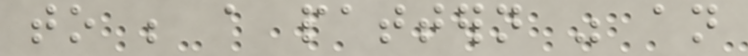to be a pattern was an
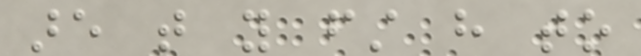are that you first have to
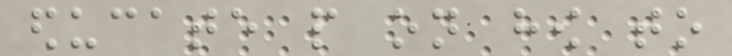educate people on how to
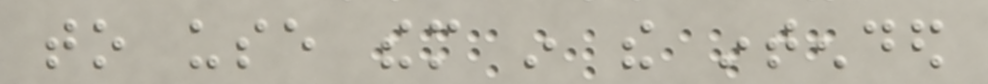to use them in the intended
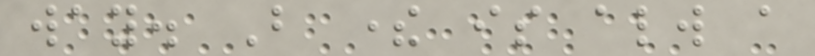way. But there is always a
